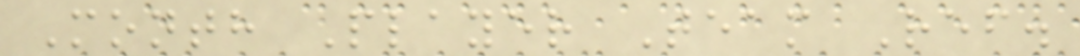Month Player Team Ref.
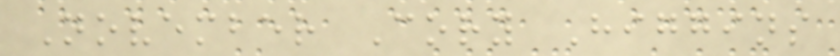November Cory Higgins
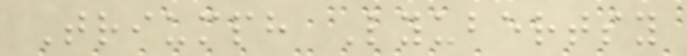Triumph Lyubertsy
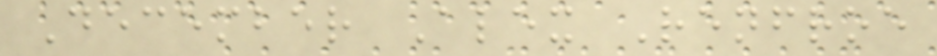December Alex Renfroe
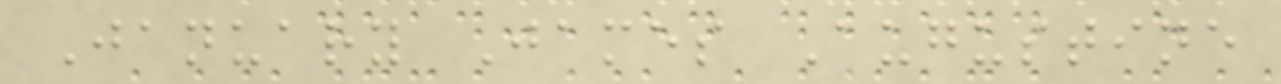January James Augustine
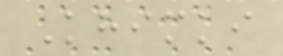Khimki
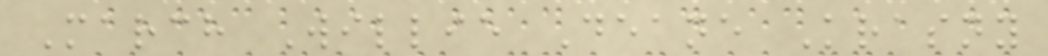March Willie Deane Krasny
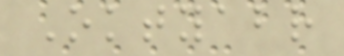Oktyabr
